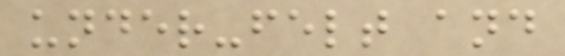under-felt and
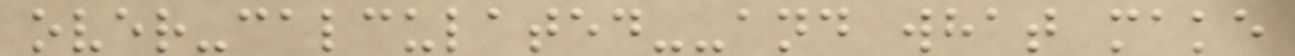over-calculated--and what make
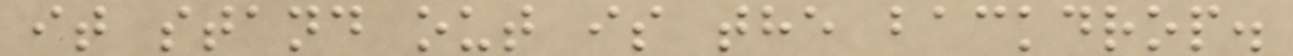it stand out is the backdrop.
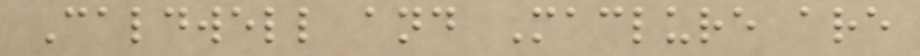Caldwell and Maclure are
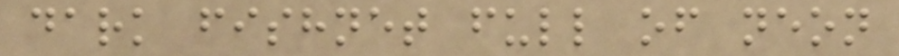dark fishnet full of neon
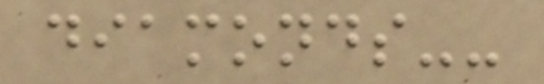diamonds--
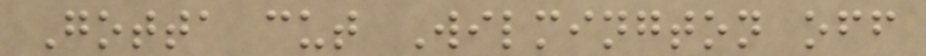Gotta cut Wilmington off
